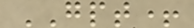GPT+
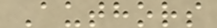Authors
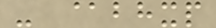- @bhxp
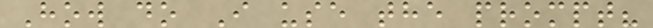How do I use the prompt?
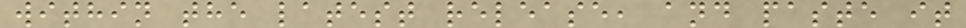within the latest release, and paste it
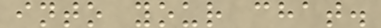into your chat.
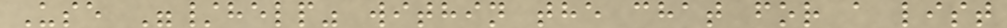Use "/help" within the chat for a list
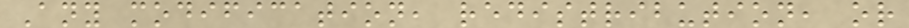Any modification, redistribution, or
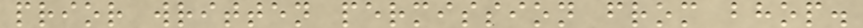prior written permission from bhop.
